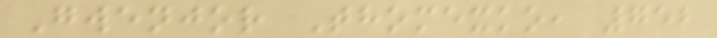Gwenjor Thomexko, 752
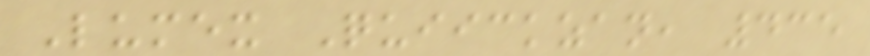Lumex Quiickzan, 435
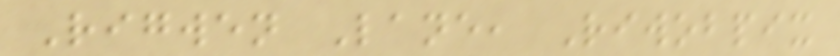Rigwen Lane, Riwobpix
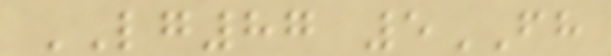LG87 5FH
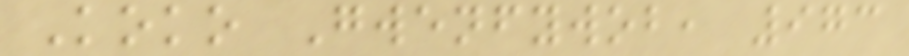Koko Gwenfywob, 973
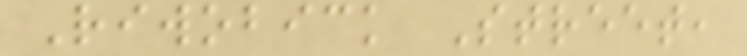Riwobick Street,
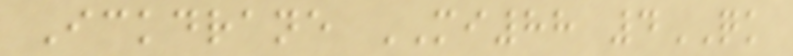Ickdrane MI88 4QK
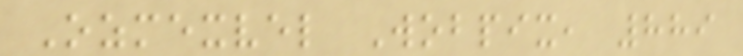Ozmexvel Wobpix, 889
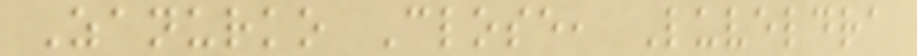Zanurko Close, Luveldra
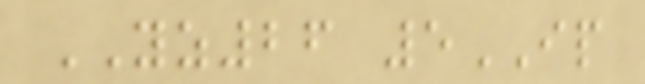YZ26 5IP
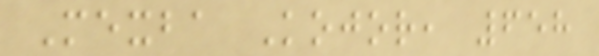Mexba Kojor, 658
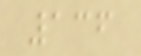136
